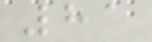81
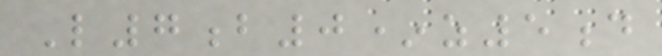L7b0*z5d
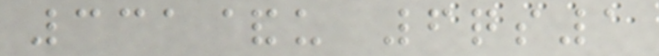331&u 6qs1
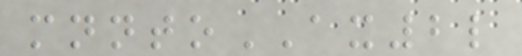mnntoAX2l
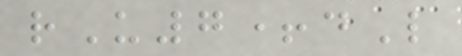rU7+dL
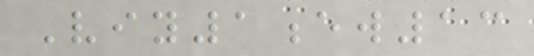Viy1ew13
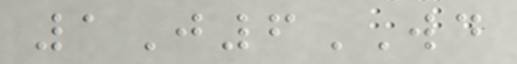1J6WD
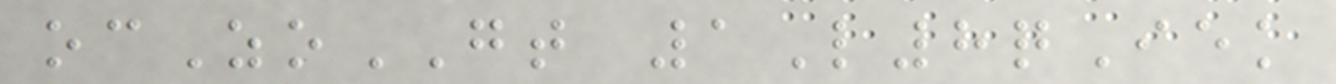ocZoGT 1L8qIek
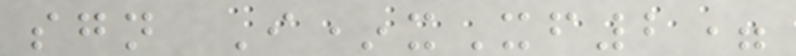sgn I*xXf2=
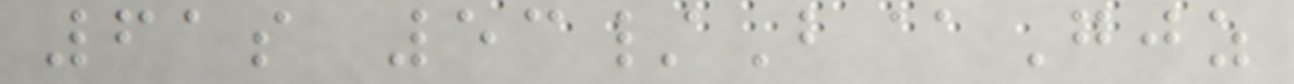61s 53/B@Gjz
